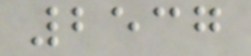2537
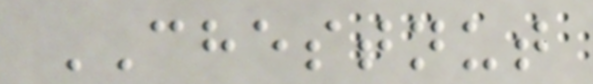CHESTNUT
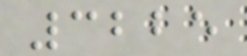3225
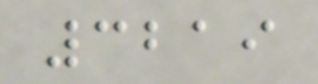3219
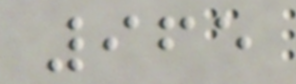965
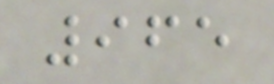965
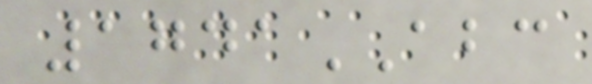1741ABC
